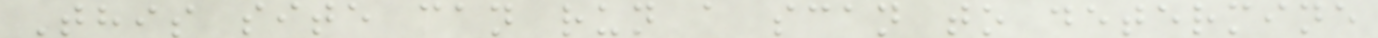This site can run a scan to determine
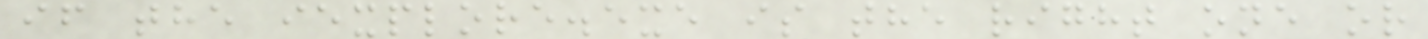if the iexplore.exe is the right one or
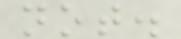not.
